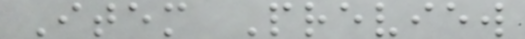Item Preview
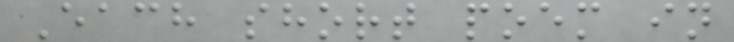Each short poem in
